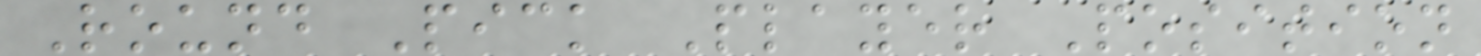Round Pick Player Position
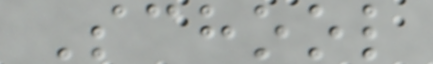School
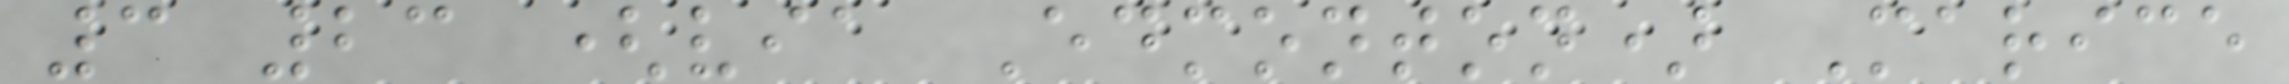3 23 (via Edmonton) Marice
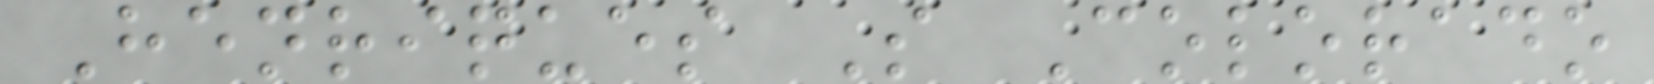Henriques S Colorado
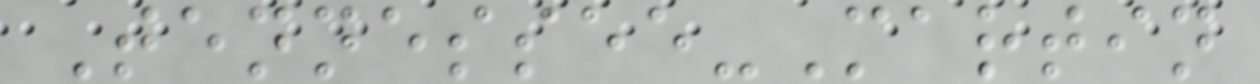Tennessee-Martin
